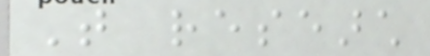That research
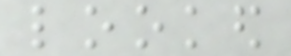looked
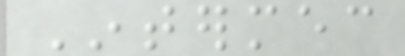Intermec
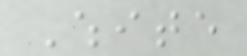White
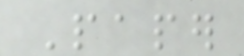Paper
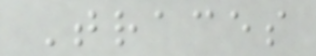Traces
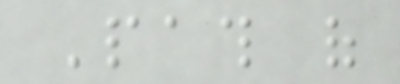Path of
